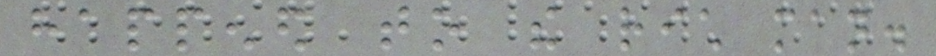happened to the rich man.
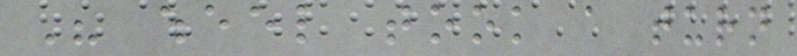His wheel took a turn
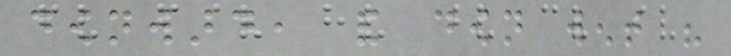downward, and down went his
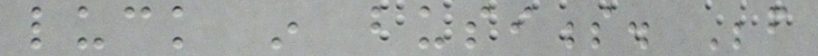luck in business. Before
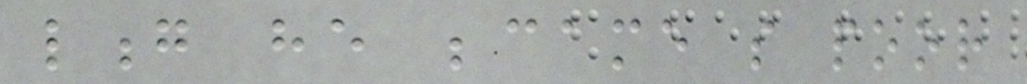long he became so poor
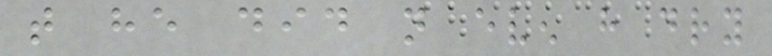that he did not even have dry
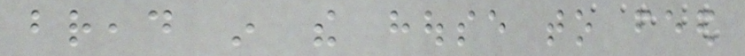bread in the house to feed
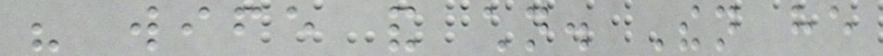his wife and children. Then he
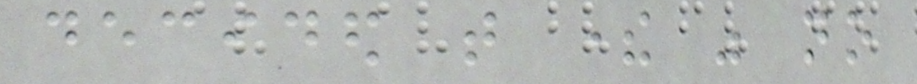decided that there was no
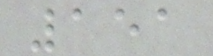151
